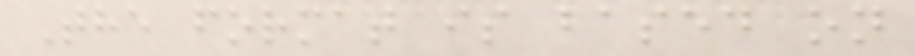The format is based on
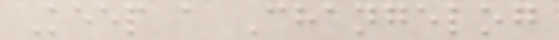Keep a Changelog
